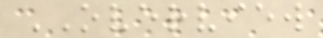OVERVIEW
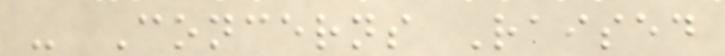- Concerns Raised
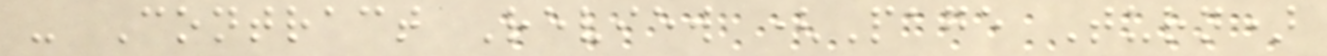- Contract Review (Page Turn)
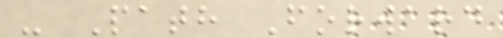- Path Forward
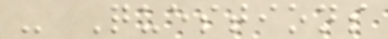- Questions
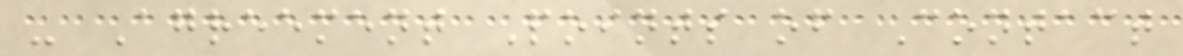- Agreement Points of Contact
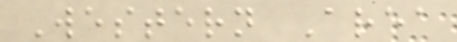Western Area
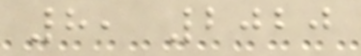8, 2020
